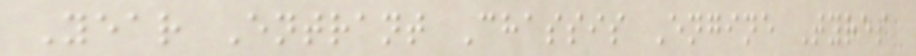Year Entrant Chassis Engine Tyres
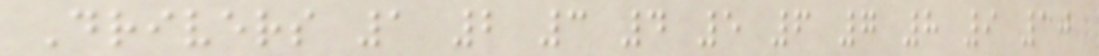Drivers 1 2 3 4 5 6 7 8 9 10
